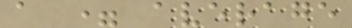a = average
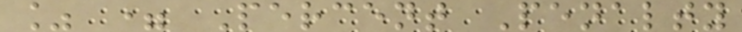% = Percent Penalty
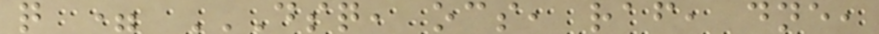q = DSQ, OCS, RAF, DNE,
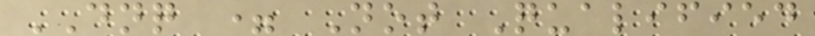DNQ = Not Qualified
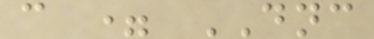c = DNC
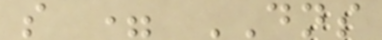s = DNS
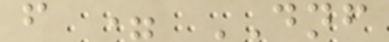f = DNF
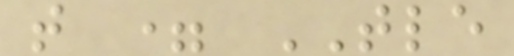t = TLE
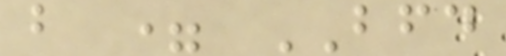b = BFD
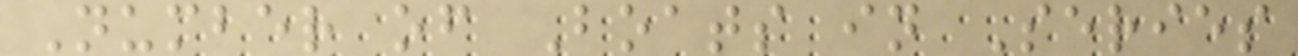Number of Boats in Series
